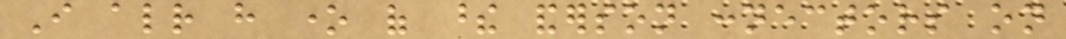I already have one of these anderson connectors on
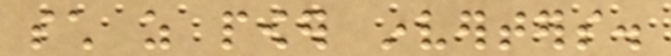such as power inverters.
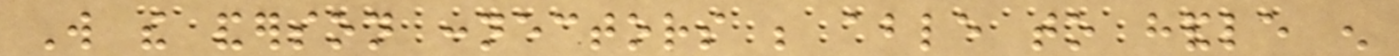Will the anderson connectors be able to handle enough
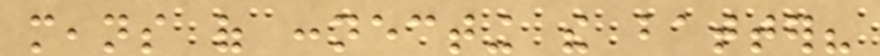means of connecting the batter?
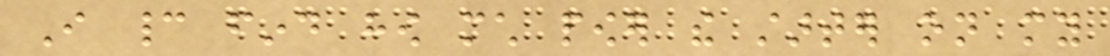I cannot find how much power the starter on my
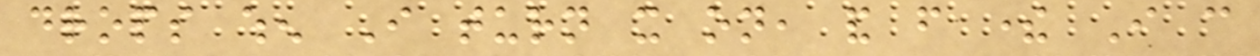drops when I turn it on, and from there I can
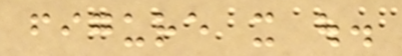figure it out.
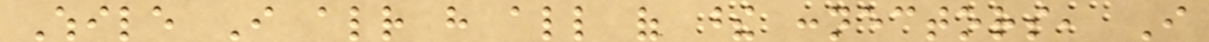While I already have all of these connectors, I
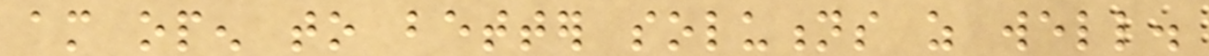am open to better solutions as well.
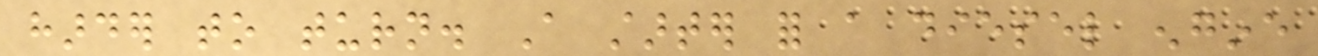harder to turn. A starter for a diesel engine
